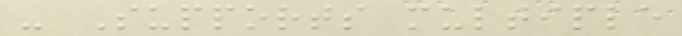- Supports multiple
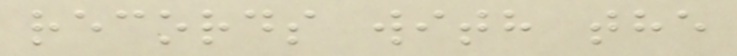records with the
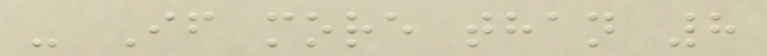- If more than 8
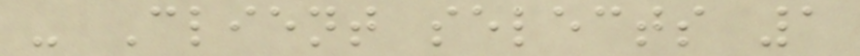- Client selects 1
